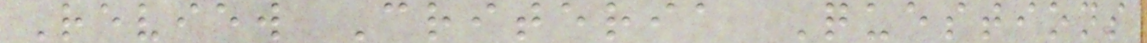Review Criteria Questions
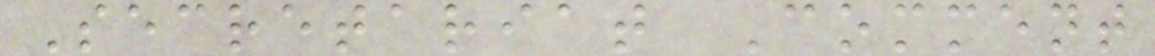Secretariat Comment
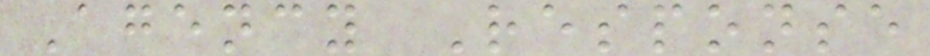Agency Response
